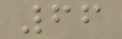66
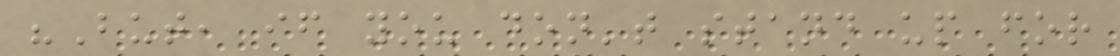"But, if you don't stand up for
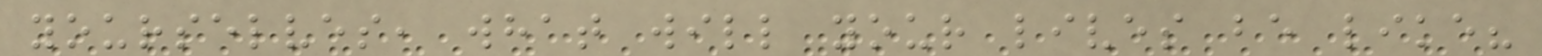yourselves, what will your lives be like?
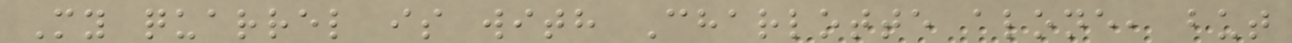My quarrel is with Charlotte alone, but
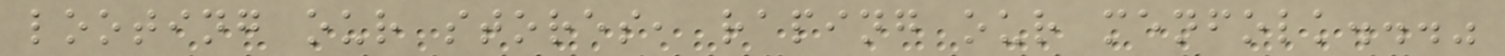looting our stores, raping our menfolk..."
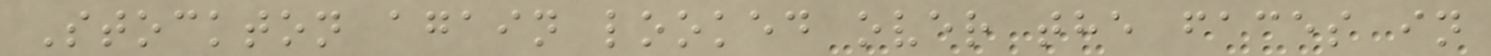Stockton again looked over the faces in
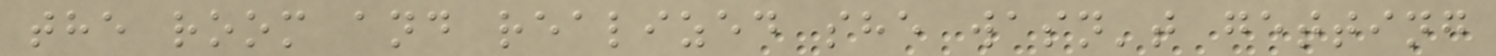the room and realized she wasn't getting
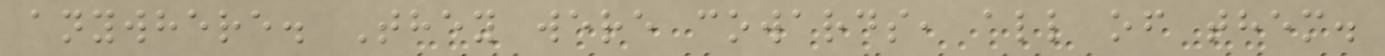anywhere. They were cowards, all of them.
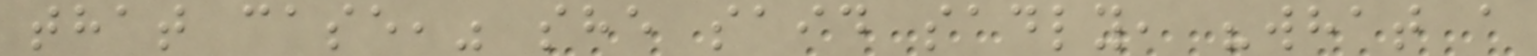that case," she said sadly, "what a
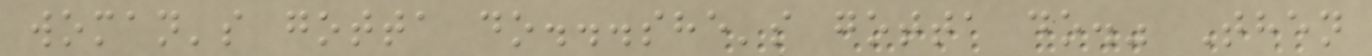woman's gotta do...she's gotta do." Then
